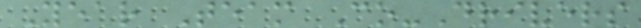Year Team Co-Drivers
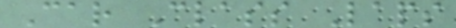Car Class Laps
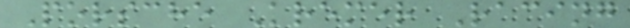Porsche Kremer Racing
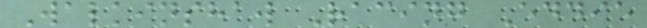Walkinshaw Racing Eddie
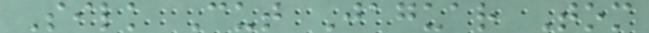Silk Cut Jaguar Tom
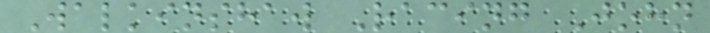Walkinshaw Racing John
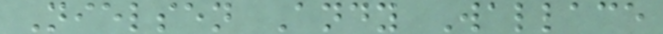Nielsen Andy Wallace
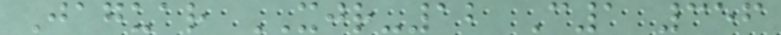Jaguar XJR-12 C1 356
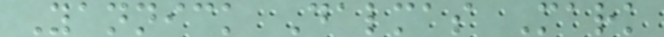Yannick Dalmas Mark
